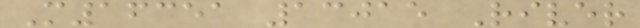M16351 13015 River
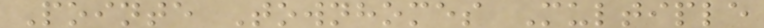Pointe Townhomes Multiple
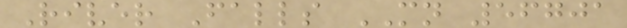River Falls MN 56701
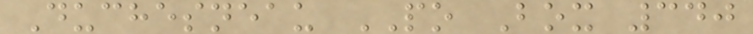Duchesneau PO Box 340
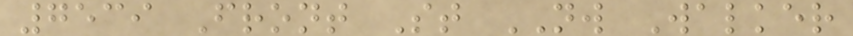7539 Front St NW Walker
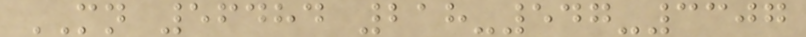MN 56484 218-547-3307
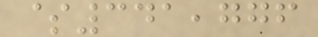$341,776
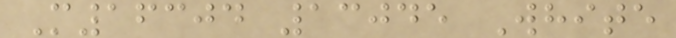M16304 13045 White
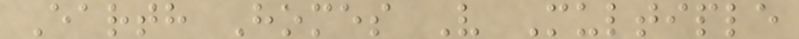Earth Homes V Multiple
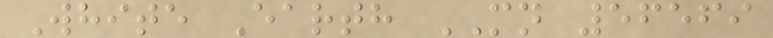White Earth MN 56569
